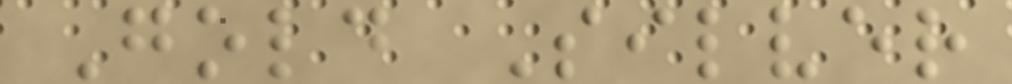Gold Silver
